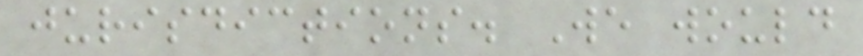jurisdictions. We would
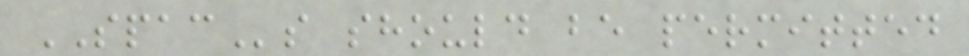SPACs should be permitted
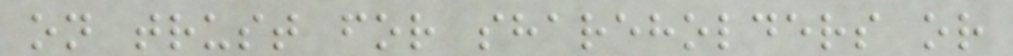on trust for shareholders or
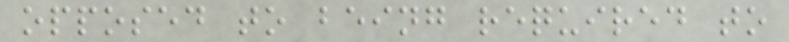opposed to being required to
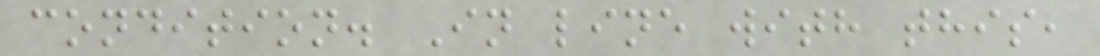condition. In line with this,
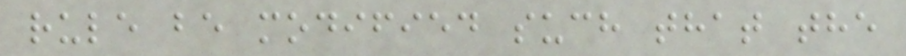rule be modified such that the
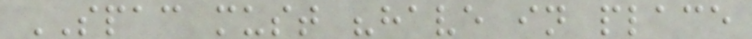SPAC must "have in place
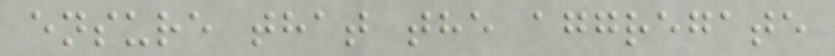ensure that the aggregate
